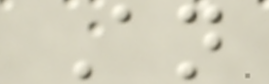An
